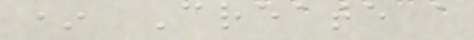* Create a
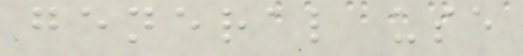general use
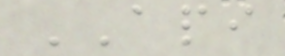API
